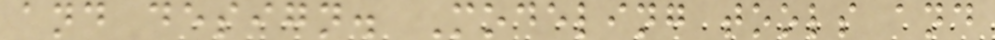and design. Modeling tools and
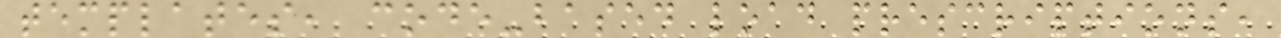templates, code-based load prescriptions,
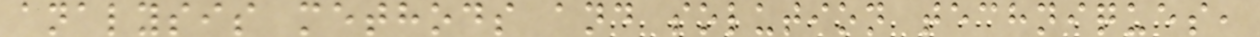analysis methods and solution techniques,
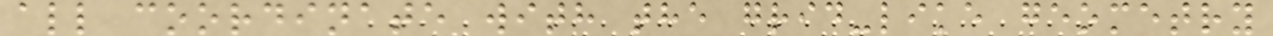all coordinate with the grid-like geometry
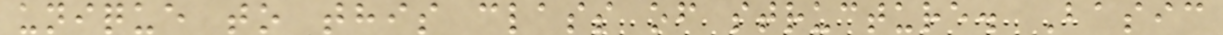unique to this class of structure. Basic
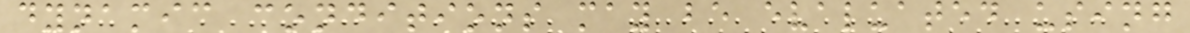dynamic conditions may be evaluated using
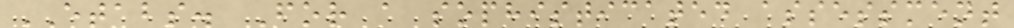ETABS. For a sophisticated assessment
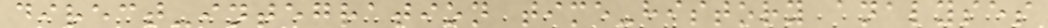direct-integration time-history analyses
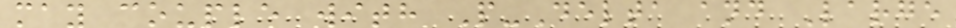may couple with P-Delta and Large
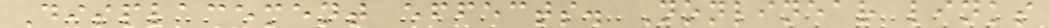Displacement effects. Nonlinear links
